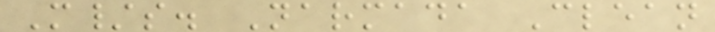M/s. Narmada Clean
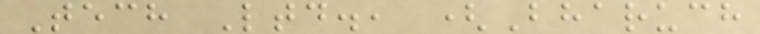Tech Ltd., (Bharuch
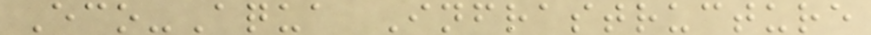Eco-Aqua Infrastructure
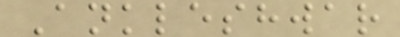Ankleshwar
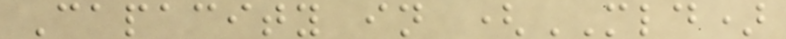Capacity in (MLD)
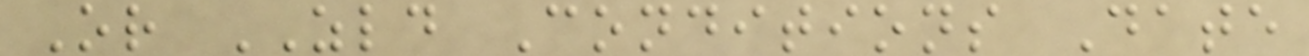Or ZLD Conditions Date
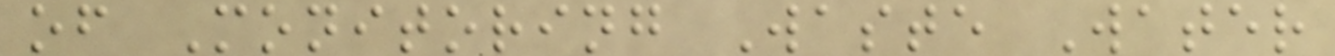of Monitoring Waste Water
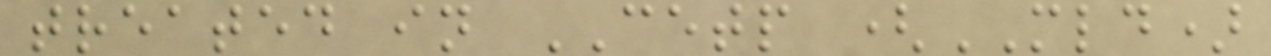treated in CETP (MLD)
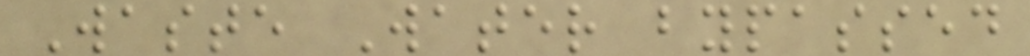Waste Water bypassed
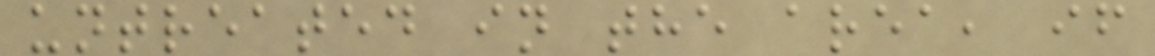untreated in the area, if
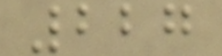227
